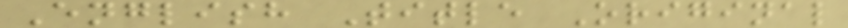English Title Original
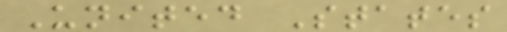United States
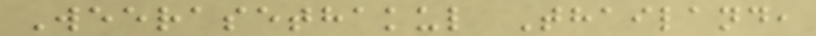Weerasethakul Thailand,
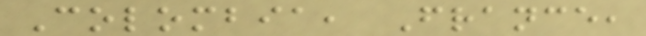Colombia, France,
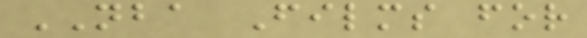NBA Films for
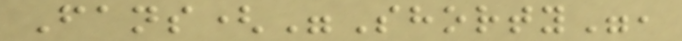Fans("Shorty",
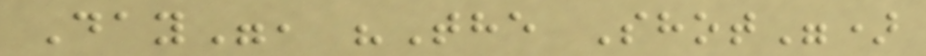Day", "The Shot")
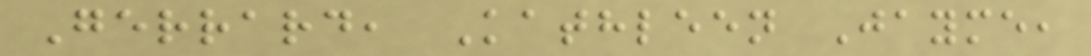Gerrard, Kathleen Jayme,
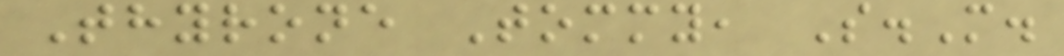Thyrone Tommy, S.M.
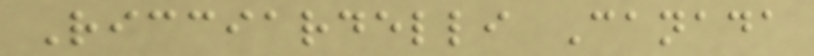Ricciardelli Canada
